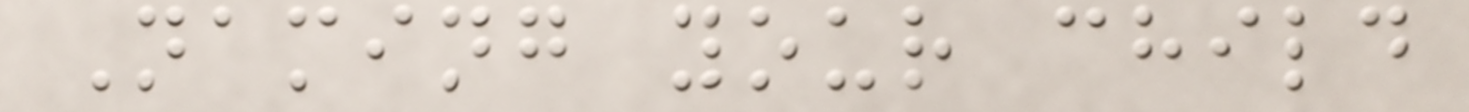Naming your child
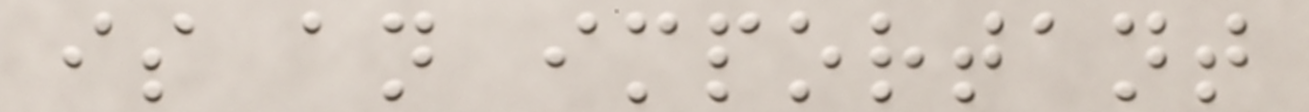is an important
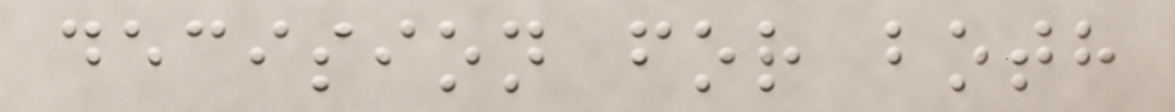decision for both
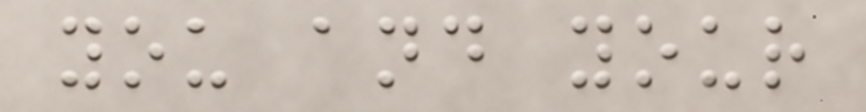you and your
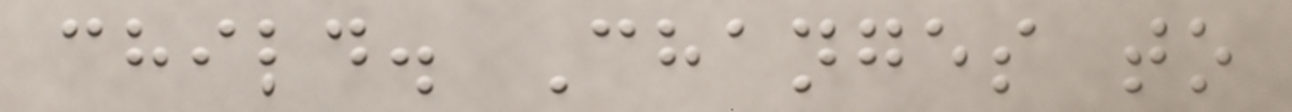child. Changes to
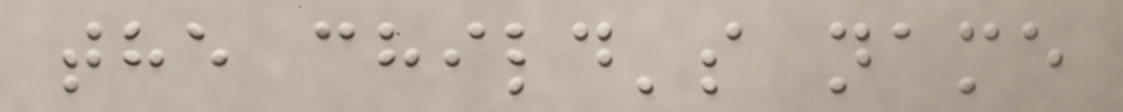the child's name
